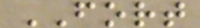FORT
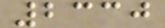2330
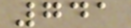741
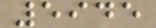5945
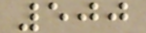500
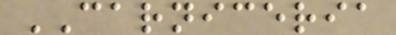CARNICERIA
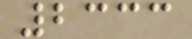2333
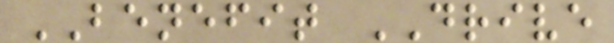BENEFIT DRIVE
